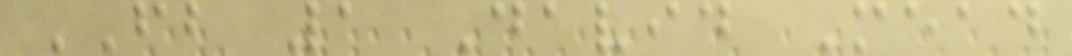FB 1 David Mead
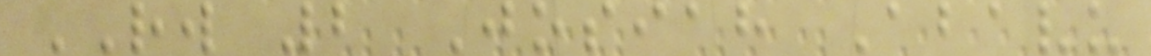RW 2 Josiah Abavu
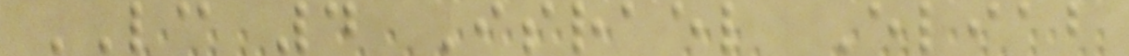LC 4 Israel Eliab
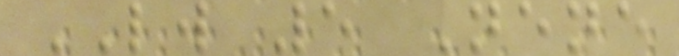LW 5 Nene
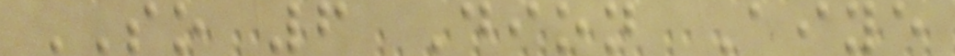SO 6 Dion Aiye
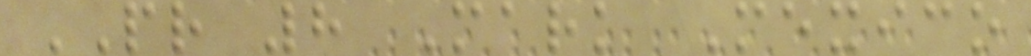PR 8 Mark Mexico
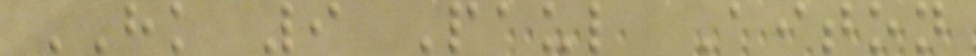HK 9 Paul Aiton
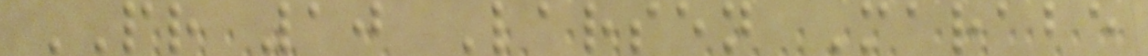PR 10 Larsen Marabe
